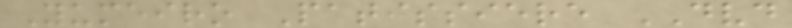Yumeiro Patissiere DVD
